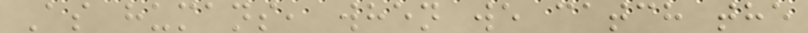As humans, when we catch the
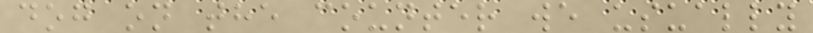dog on the counter we usually
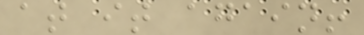at it again!
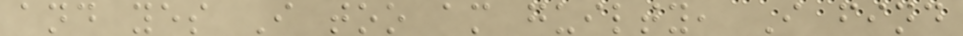and yes I too am guilty, I find
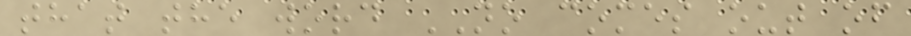that the word NO comes out of
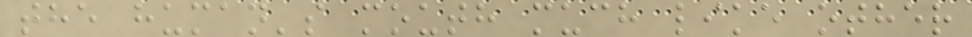the human's mouth much like other
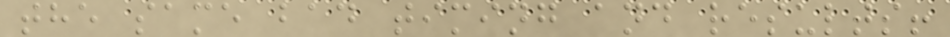the same bad timing and results!
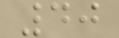40
